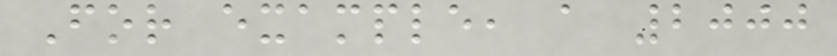For example, a 2000
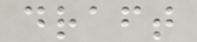draft
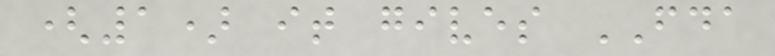(1) it gives FDA
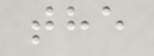the
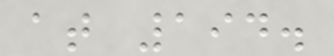at 194.
